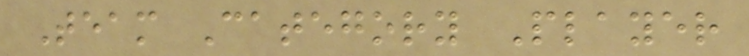Team Category Player
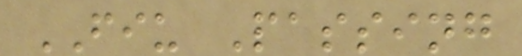FIU Passing
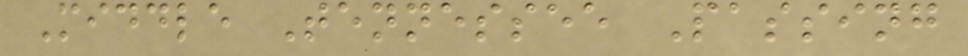Middle Tennessee Passing
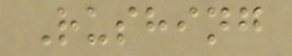Rushing
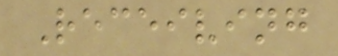Receiving
